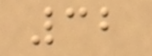32
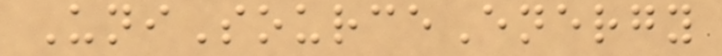UniSourceEnergy
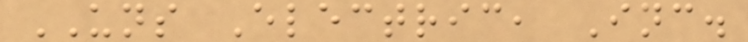UNS Electric, Inc.
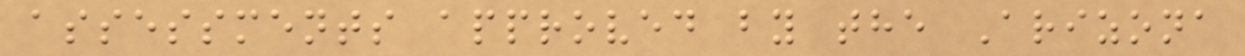assessments approved by the Arizona
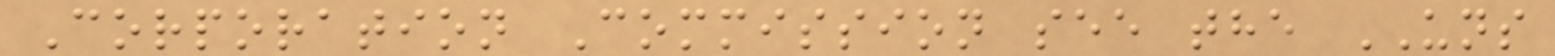Corporation Commission see the UNS
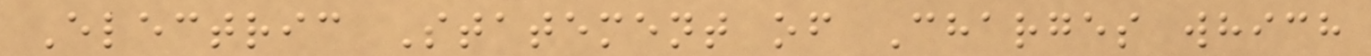Electric Statement of Charges which
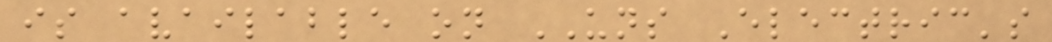is available on UNS Electric's
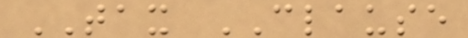TAX CLAUSE
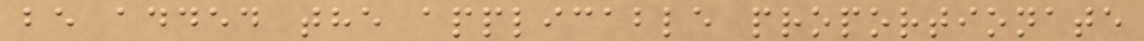be added the applicable proportionate
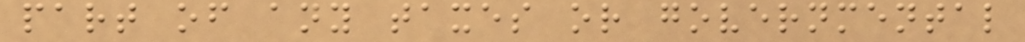part of any taxes or governmental
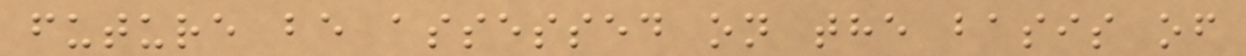future be assessed on the basis of
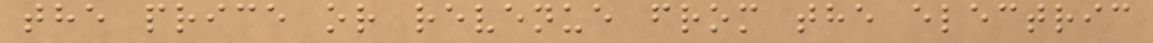the price or revenue from the electric
